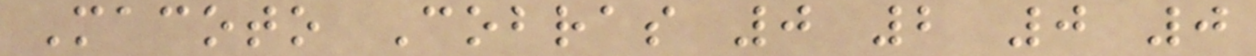Macoto Cobras 0 2 0 0
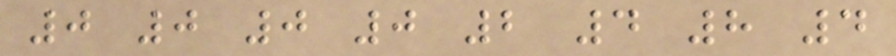0 0 0 0 2 4 8 4
